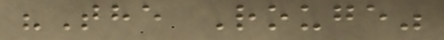"The Rouge"
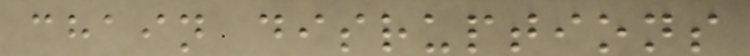chain disruptions
